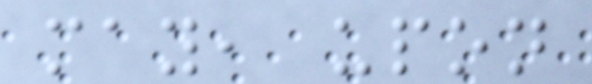may, upon
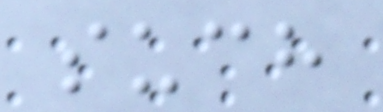such
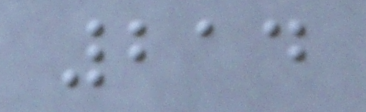214
